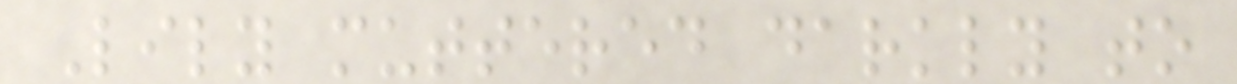Lily muttered darkly to
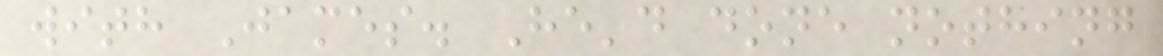with James. He'd done nothing
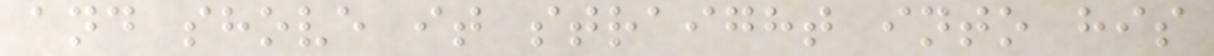and shove it straight into his
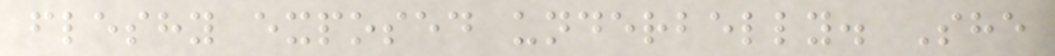fleshy exposed underbelly. She
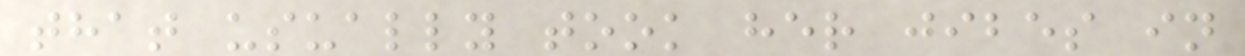that usually took her jibes in
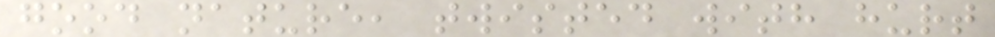good nature, twisted with hurt
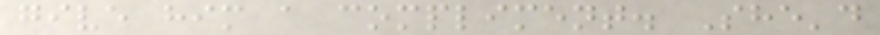give him a compliment. She'd
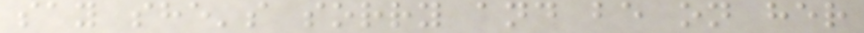say she's sorry and be on her
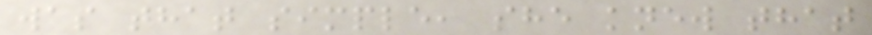was that simple, she knew that
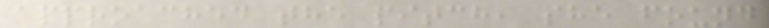approached the pitch, she found
